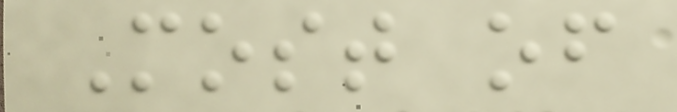Most of
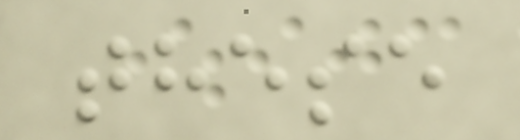these
